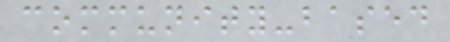community-based
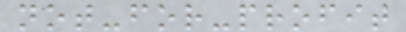not-for-profit
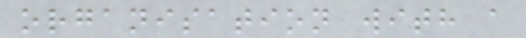organisation with a
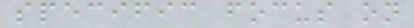specific focus on
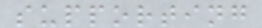supporting
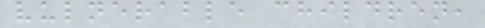vulnerable children,
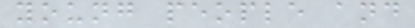young people and
